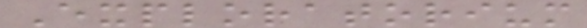Exploratorium
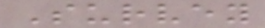Survey
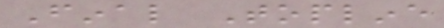Final Topline
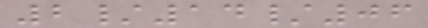2/14/06
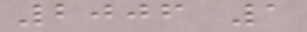2006 1
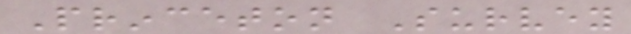Princeton Survey
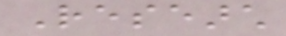Research
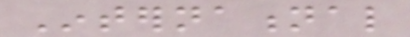International
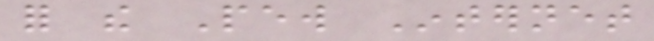for the Pew Internet
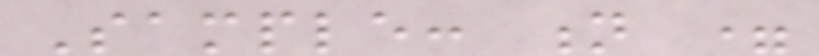Sample: n =
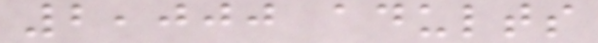2,000 adults
